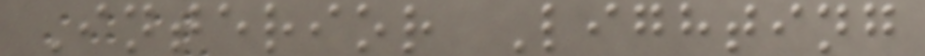Interior Lighting
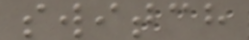switch
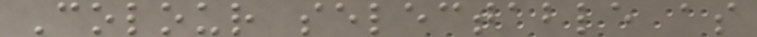Colour selectable as
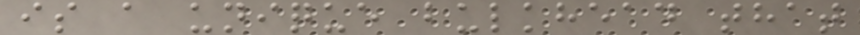is a unique bulkhead that
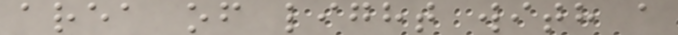area of light with a
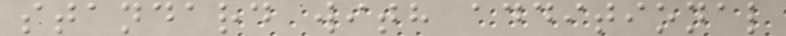standard with additional
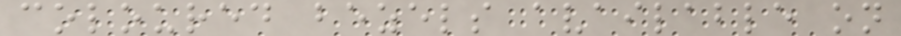coloured bezels available on
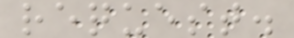request.
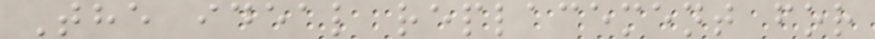The ideal replacement for
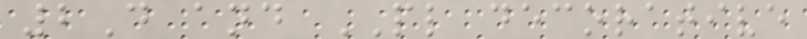2D and PL decorative
